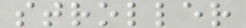stroller
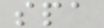spa
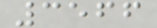3566
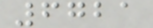6721
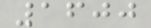1600
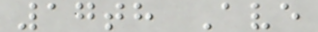17th Ave
